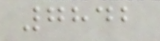7842
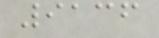9136
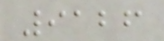9126
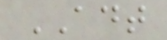ADT
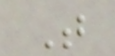T
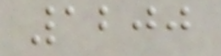1200
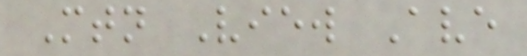Mtn View Ave
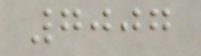7007
